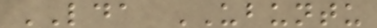LDA UBUNTU
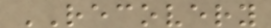RECOVERY
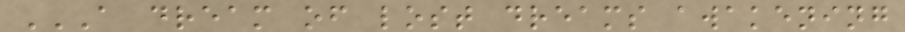A DREAM OF LOST DREAMS AWAKENING
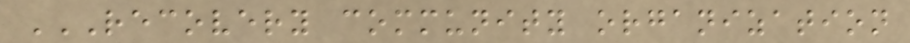RECOVERY COMMUNITY ORGANIZATION
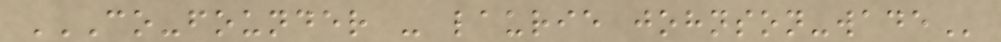CO-FOUNDER - LAURIE JOHNSON-WADE
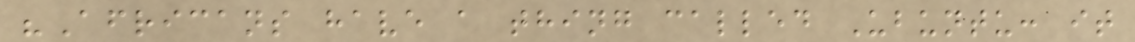"Africans have a thing called Ubuntu: it
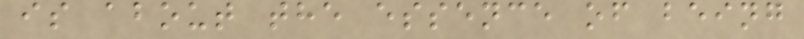is about the essence of being
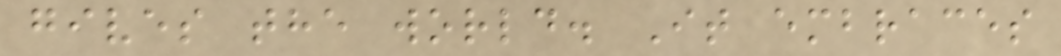gives the world. It embraces
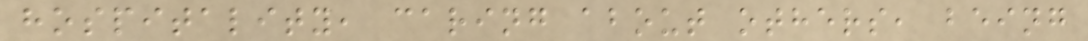hospitality, caring about others, being
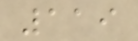119
